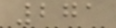271
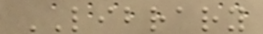LIBRARY
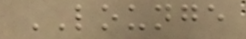LOUNGE
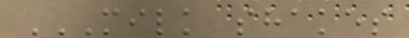MILK SHAKES
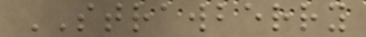STRAWBERRY
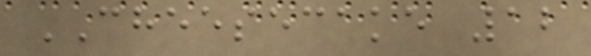CHEESECAKE 12
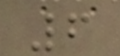6
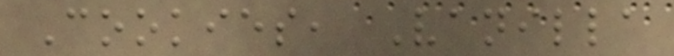Cookies, Vanilla
